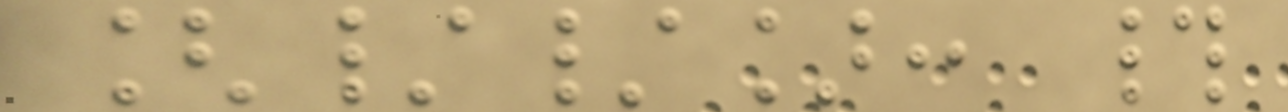[//]: #
